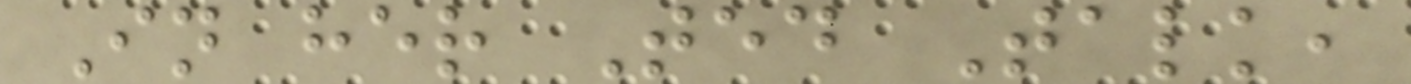In her Ted Talk,
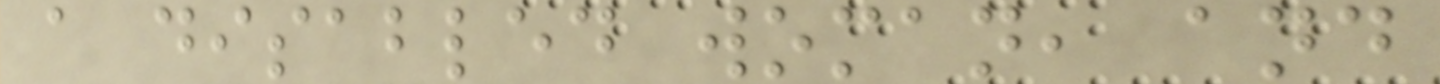a disabled woman, and
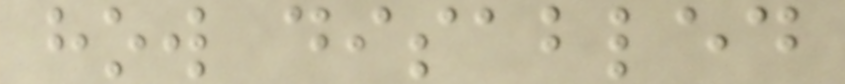how disabled
